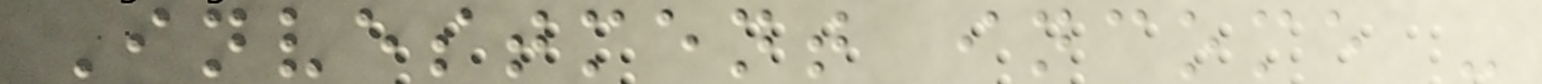Investment income -
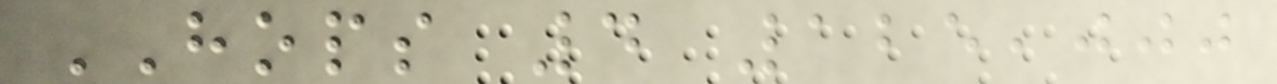HOPS 4 125,000
